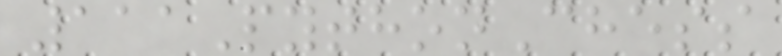111PythonChess
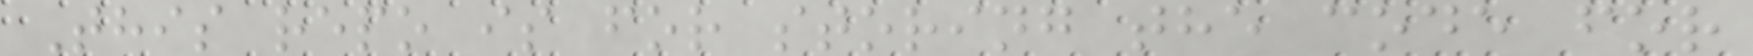This repo is for storing the code for
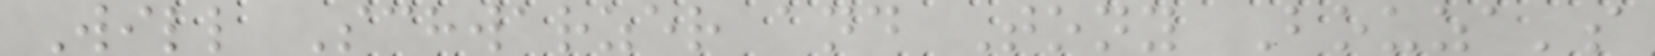Will Schwarzer and Tony Bouza's
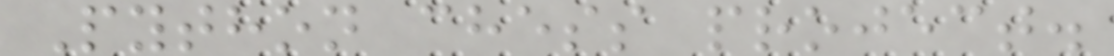Python chess project.
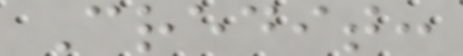Credit:
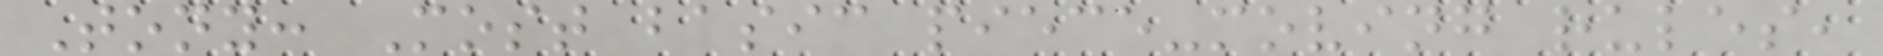Tony: Most basic piece-moving rules,
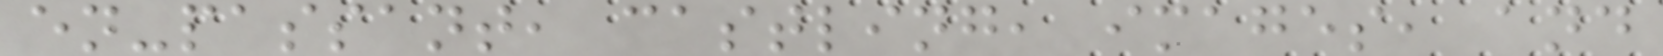en-passant, castling, images, and
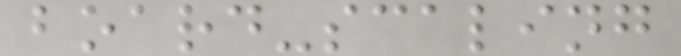board-scaling
